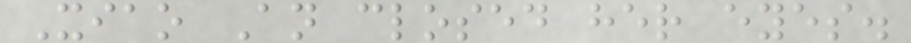Xiao An closed her eyes.
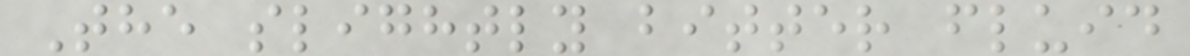The slightly bitter fluid
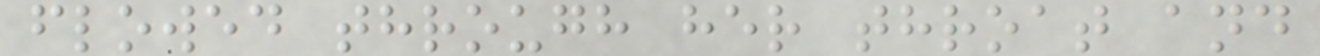flowed through her throat and
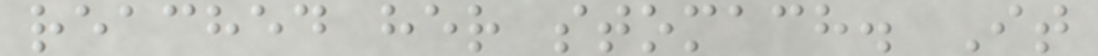reached her stomach. It
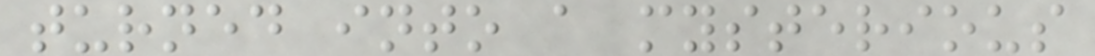turned into a mysterious
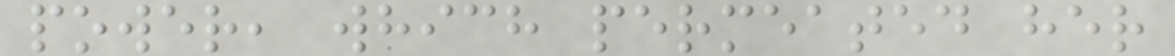power, which permeated her
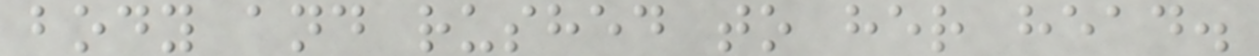body and rushed to her head.
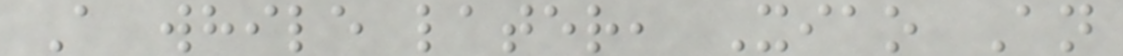A while later, Xiao An
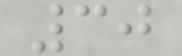30
